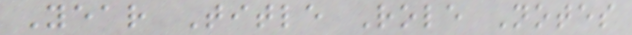Year Title Role Notes
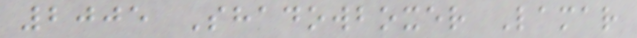2005 Shadowboxer Lamar
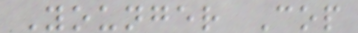Younger Cop
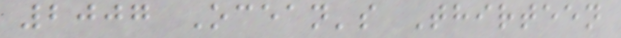2007 Ocean's Thirteen
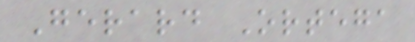Gerard Ortega
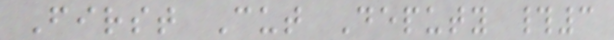First Cut Deputy #3
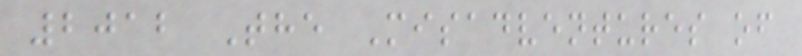2012 The Misadventures of
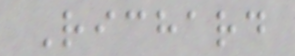Richard
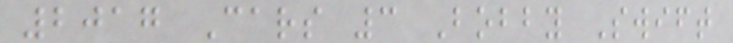2017 Cars 3 Bobby Swift
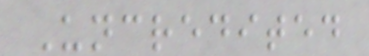Uncredited
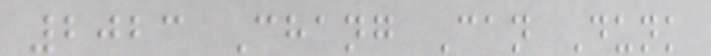2023 Chang Can Dunk
